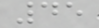45
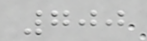700
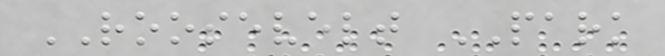ROOSEVELT PARK
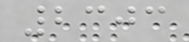2303
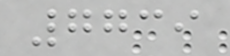7739
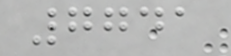7741
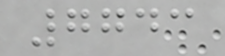7743
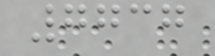7737
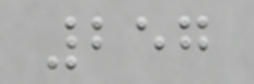257
